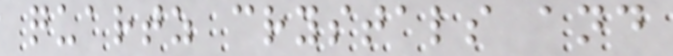quartz crystals and
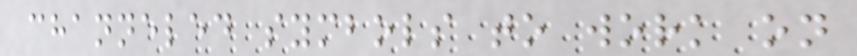channeled symbols to work on
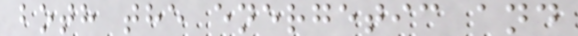both the energetic and
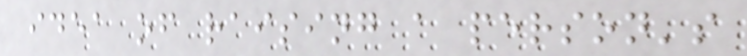idea of raising a person's
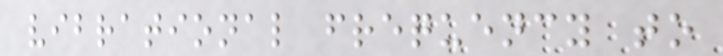vibrational frequency to
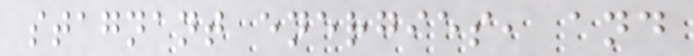stagnant energies, and
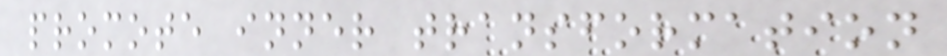promote inner transformation
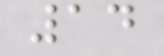14
